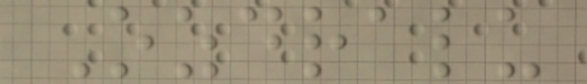Ozdralu
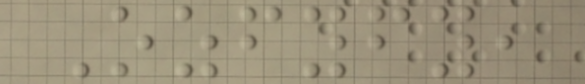Ozfyfy,
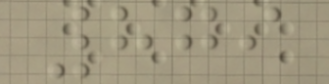879
